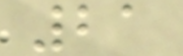21
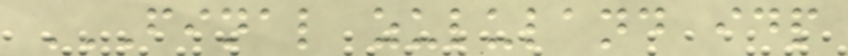FINAL ZULULAND IDP
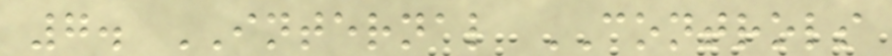7. INTERNAL CONTROLS
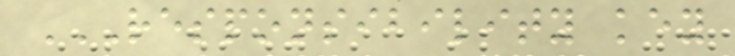RESPONSIBILITY KEY
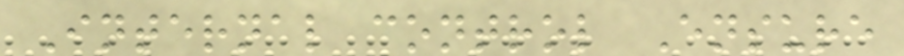Internal control Ensure
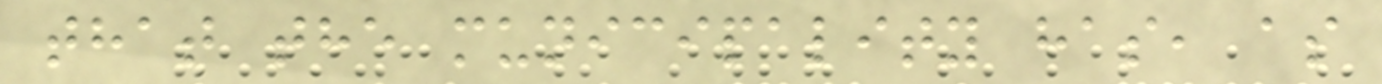that the municipality has, as
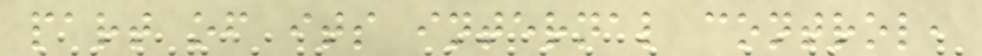part of its internal control,
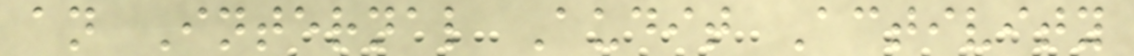an Internal Audit Activity
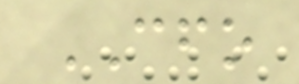CFO
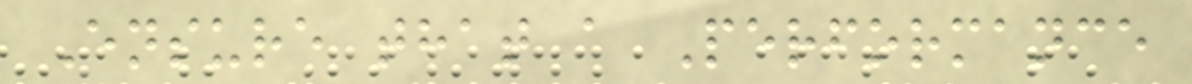Ensure that a Performance
